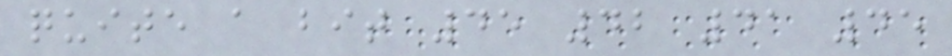quite a bit 45 42 41 45
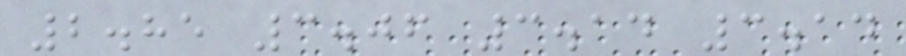2.85 3.06 3.14 3.14
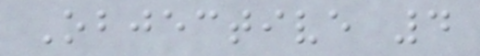Objective 4
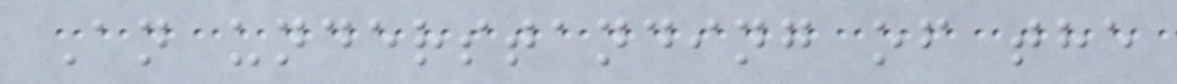An understanding of the
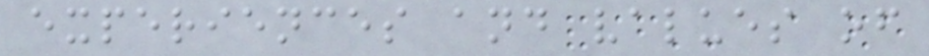experiences and values of
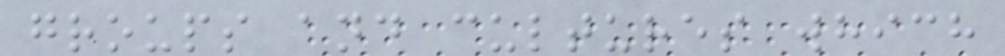groups and cultures which
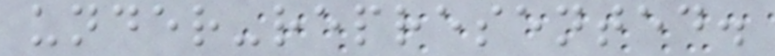under-represented.
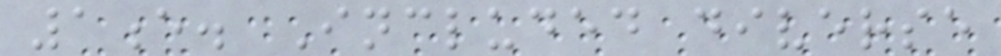1e. Included diverse
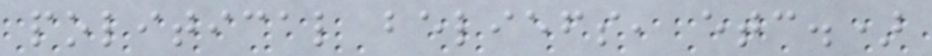political beliefs, etc.)
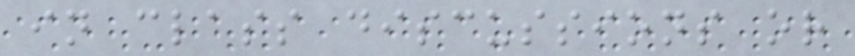in class discussions or
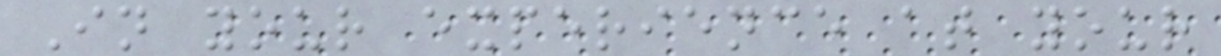In your experience at your
